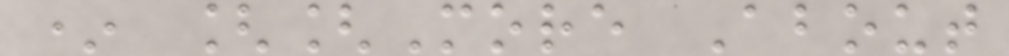* [[More About
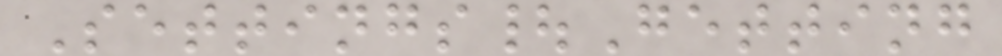Settings|Getting
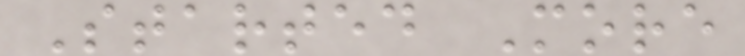Started More
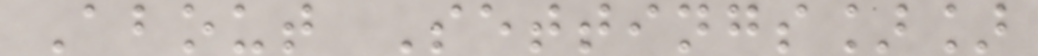About Settings]]
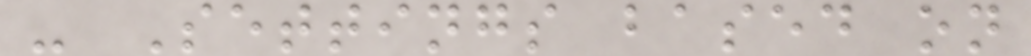- Settings based on
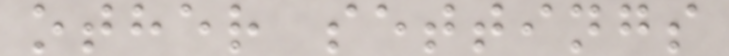other settings
